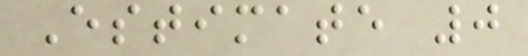Estimate 0
